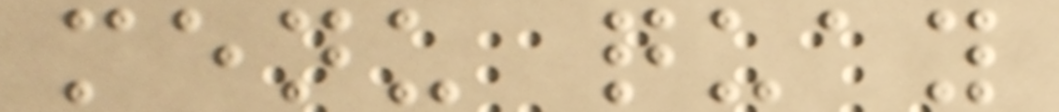menu quay
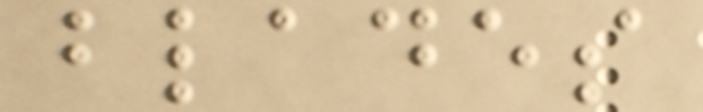blades
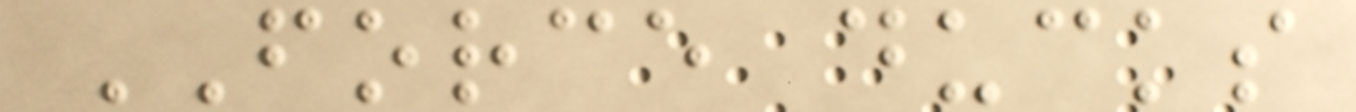FORCE ducks
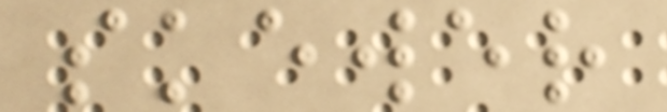skewer
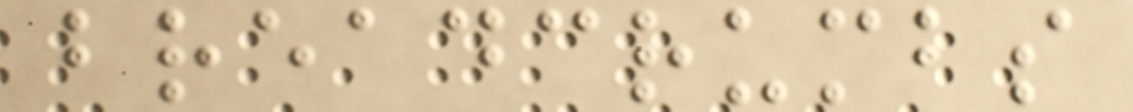breadcrumbs
